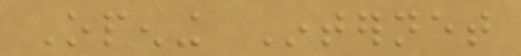Opening Internet
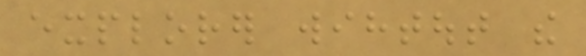explorer wihtout the
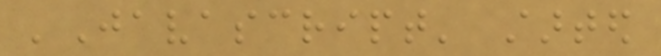'Javascript' started
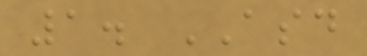1. ASD
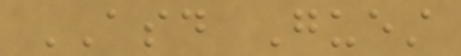ASD Guest
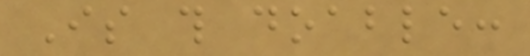Is this doable:
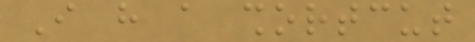I have a shortcut
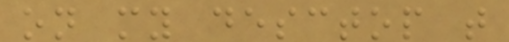on my desctop that
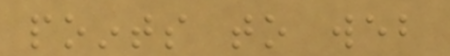points to web
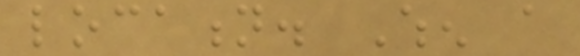location. When a
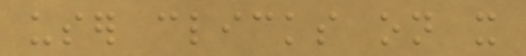user clicks on it
